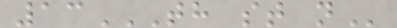13TH ST N
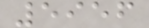5956
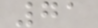71
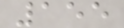155
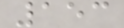153
